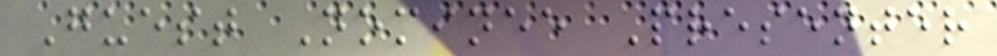Guest Nominee Presenter
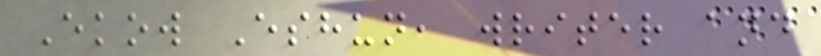Ekow Eshun, writer and
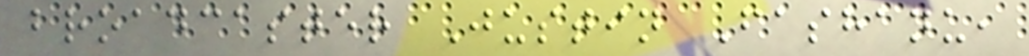broadcaster Justin Fashanu,
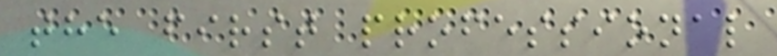the first professional
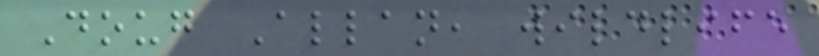Doug Allan, wildlife
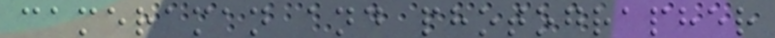cameraman and photographer
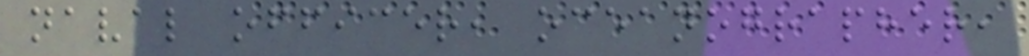naval officer, oceanographer,
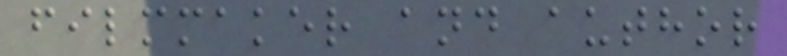filmmaker and author
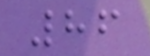86
